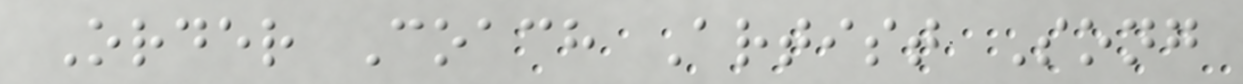Order Coach Artist Song
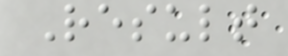Result
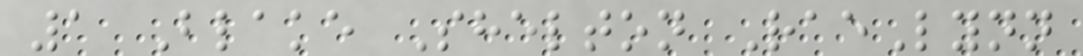1 Blake Shelton RaeLynn
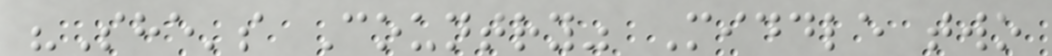"She's Country" Middle two
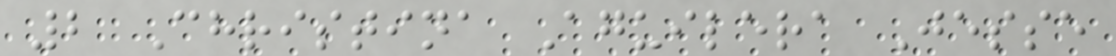2 Christina Aguilera Jesse
